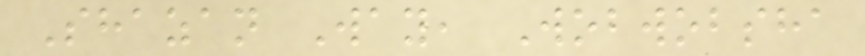Shazan Way, Wobwobsha
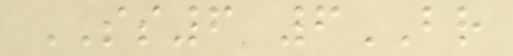SS6 6BR
